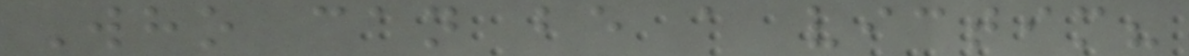Who can be a victim?
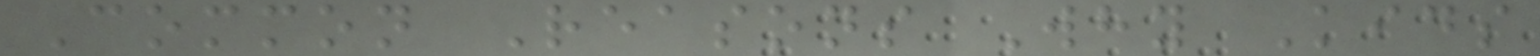Common Reasons Why Kids
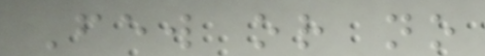Few or no
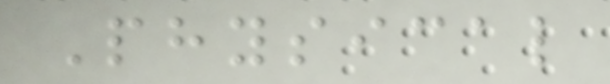Physical
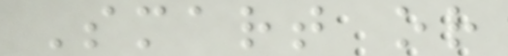Smart or
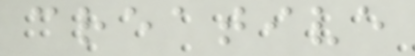creative
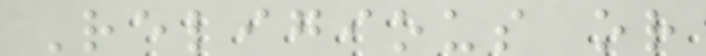Religious or
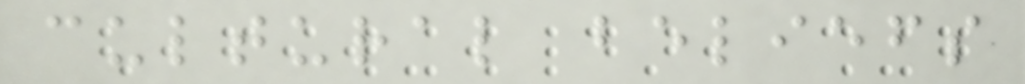cultural beliefs
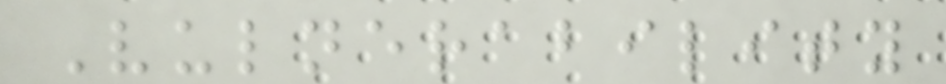Vulnerability
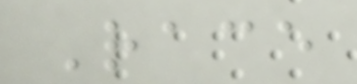Race
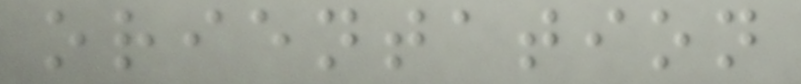orientation
